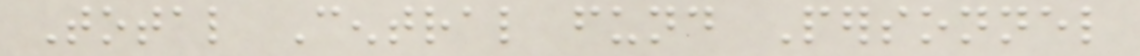Total Central fund Personnel
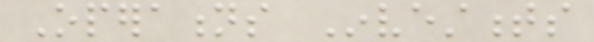Operations Investments
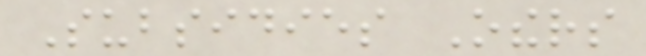Subsidies Others
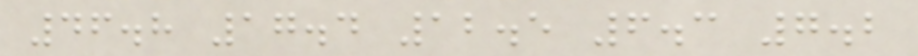46.8 17.4 12.5 6.3 7.2
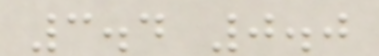3.4 0.0
